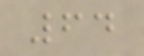64
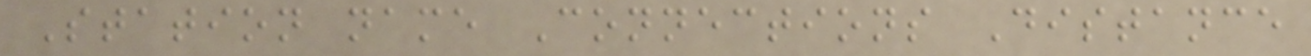Station name Connections Distance
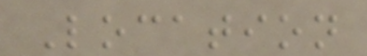Location
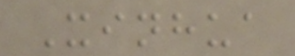Xinhua
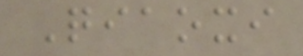Qiaoxi
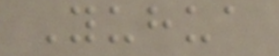Yuhua
